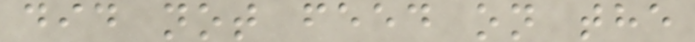did not feed on the
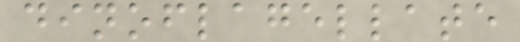dinoflagellate
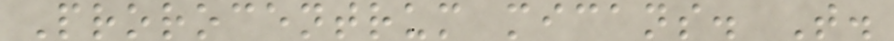Prorocentrum micans. T.
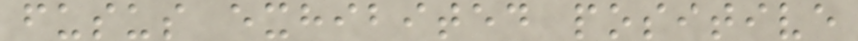fusus exhibited positive
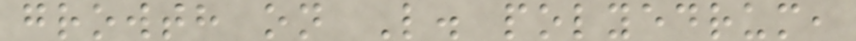growth on L. polyedrum,
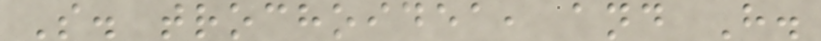S. trochoidea, and H.
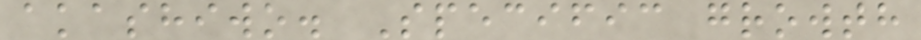akashiwo. Specific growth
